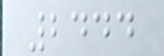2444
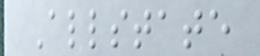Allstate
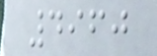4960
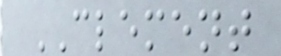CLEMENT
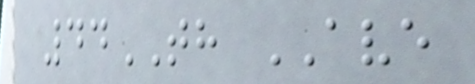44TH AVE
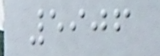5906
